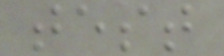test
